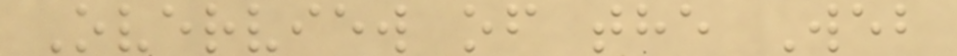Overview of the Web
